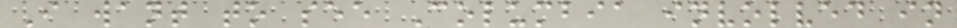I want to see Columbia involved in
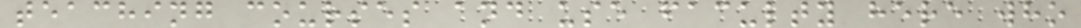teaching courses and use faculty here who
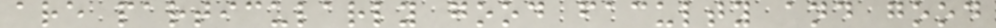are particularly good faculty and good
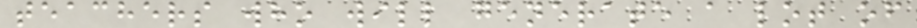teachers who will generate a lot of
